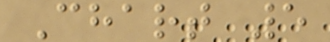Chart 5
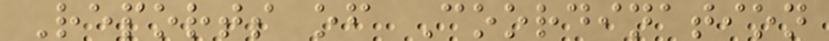Reports of Coordination
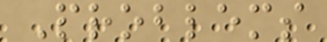Problems
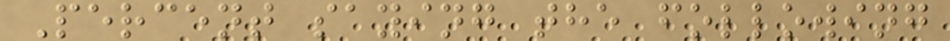Percent saying the following
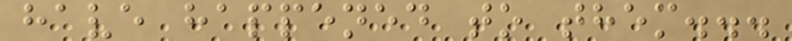have happened to them...
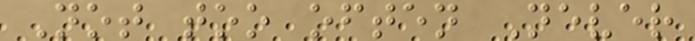Not too often Never
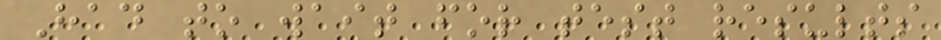Had to wait for test results
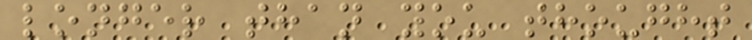longer than you thought
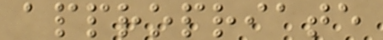appropriate
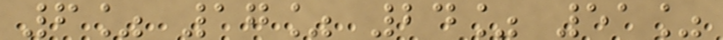6% 17% 24% 51%
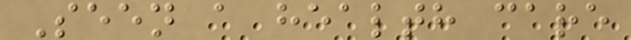Seen a health care
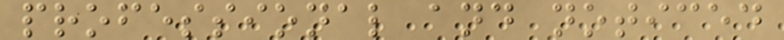professional and noticed
